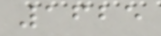1625
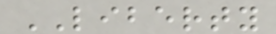LIBERTY
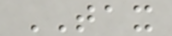TAX
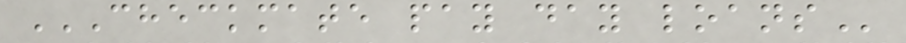CHECKMATE PAY DAY LOANS
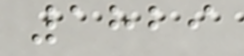1829
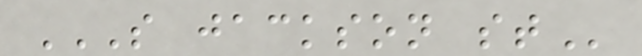S JACKSON ST
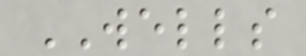WELLS
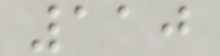110
